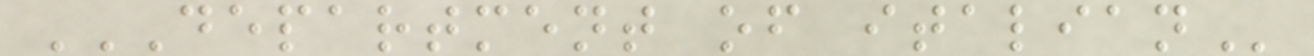DEPARTMENT OF ITALIAN
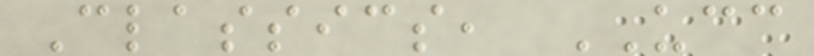Classics, UCC
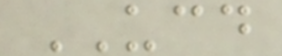UCD
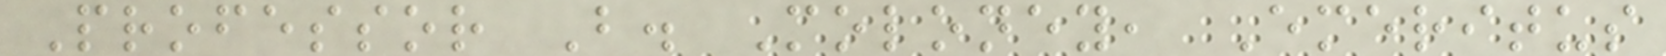Professor B. Moloney, Emeritus
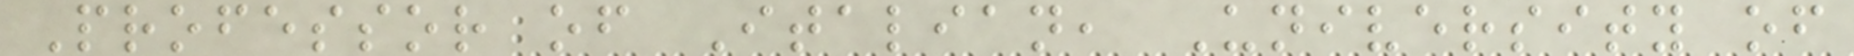Professor of Italian, University of
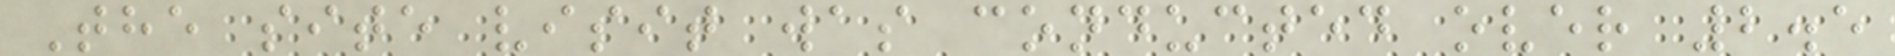The site visit was conducted over 2.5
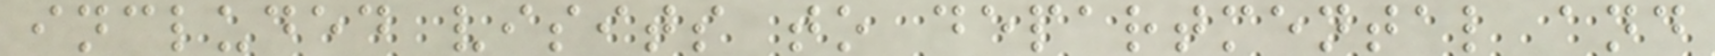included visits to departmental and
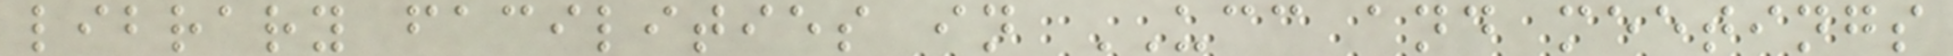library facilities in UCC and meetings
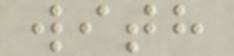with
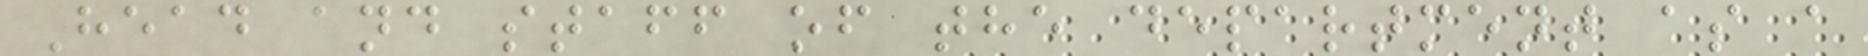Head and staff of the department as a
